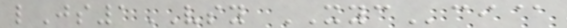lJs1VSY XYCci@
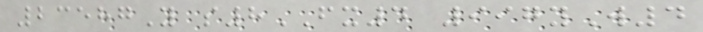23587Y s8FX4 997yW4
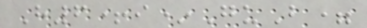H6+i*GuB=
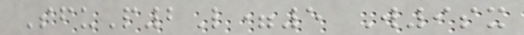SfuP2L=5 W9sx
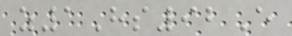z1Hs92E
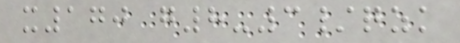x170 g8-3/qzk
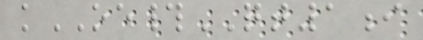kOE#QT1i
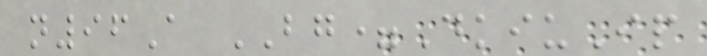n96A BG=DkiuIp
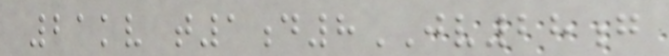21kv t1d8JV28g
